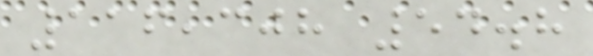116,308 54.8
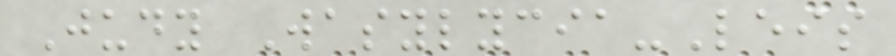Judy Wasylycia-Leis
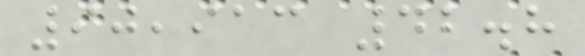90,913 42.8
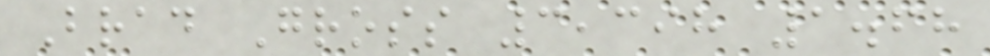Brad Gross 3,398 1.68
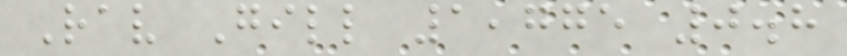Rav Gill 1,775 0.8
